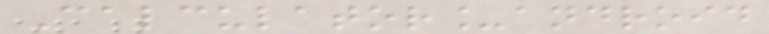Calculator_android
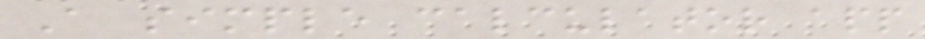A simple calculator app
